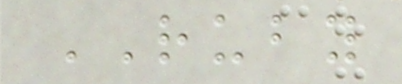RUBY
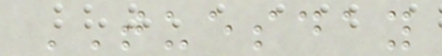TUESDAY
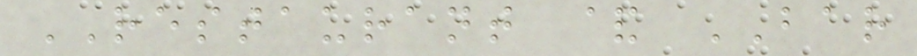RESTAURANT & BAR
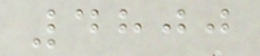4800
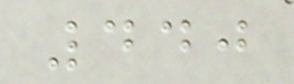440
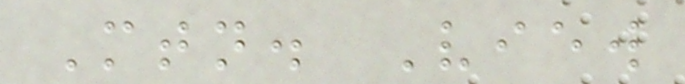Mtn. View
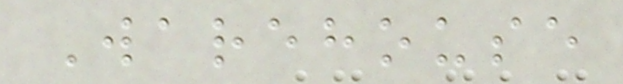Warehouse
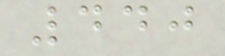440
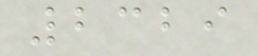2329
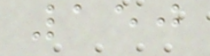150
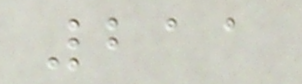211
